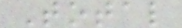Total
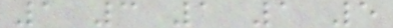1 3 1 1 5
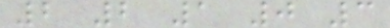2 2 1 0 3
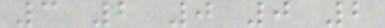3 2 0 0 2
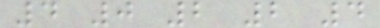4 0 2 2 4
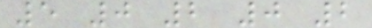5 0 2 0 2
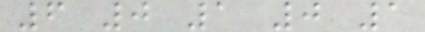6 0 1 0 1
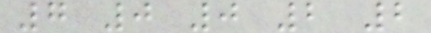7 0 0 2 2
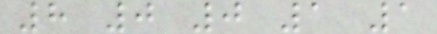8 0 0 1 1
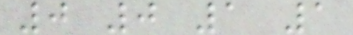0 0 1 1
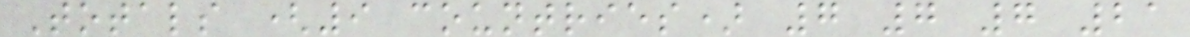Totals (9 countries) 7 7 7 21
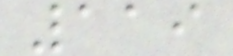119
